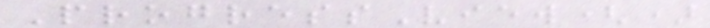ProgressView()
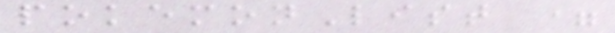pokemonList =
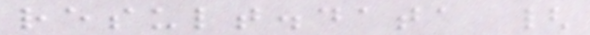result.data {
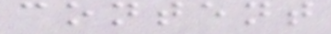content
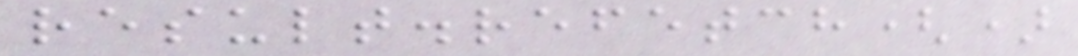result.refetch()
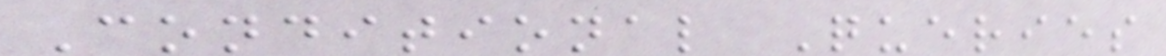Conditional Queries
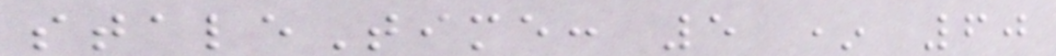staleTime: 5 * 60
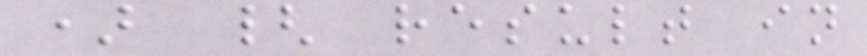) { result in
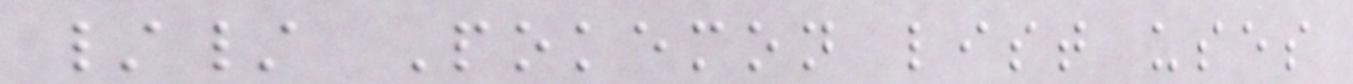// Pokemon list uses
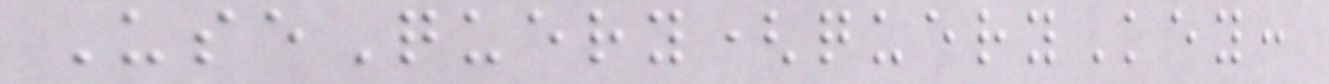UseQuery(queryKey:
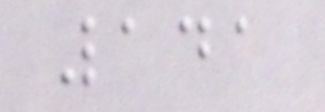141
